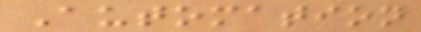Automation
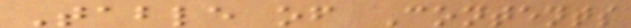Table of Contents
